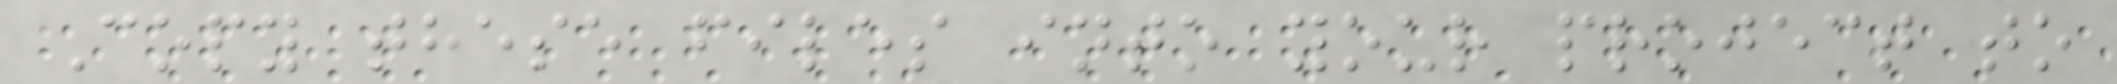Copy these files into your project to
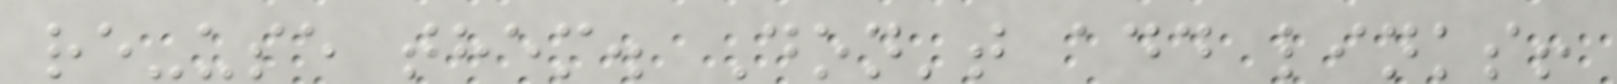re-use them. Don't add links!
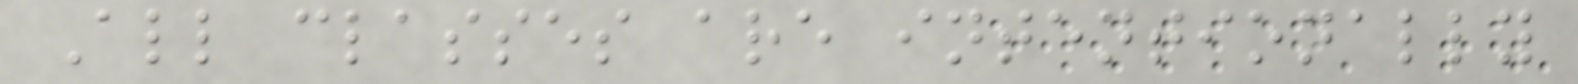All classes are intentionally
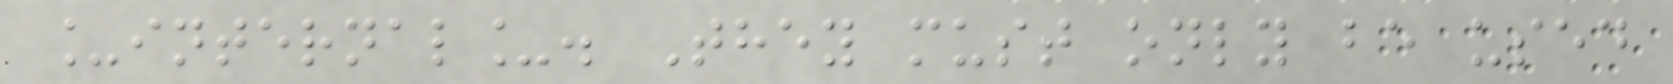_internal_. They must only be used
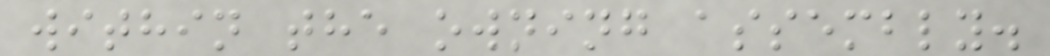within the owning assembly.
